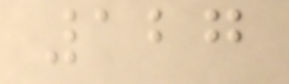127
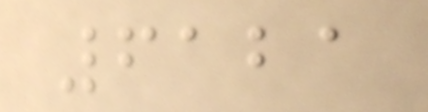6121
